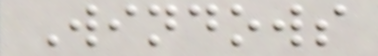Windows
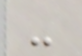-
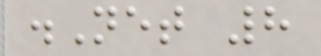.Net 8
